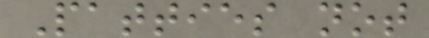Patties not
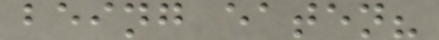being eaten?
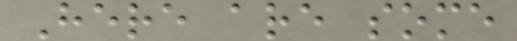Here are some
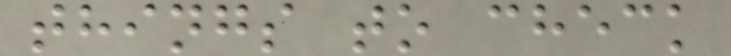things to check
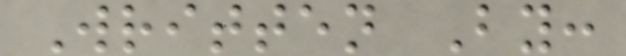Written By:
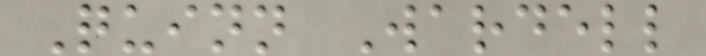Quinn Wardell
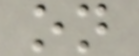on
